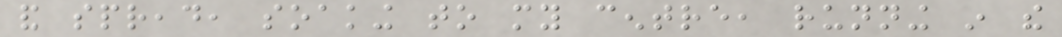and spread, soaking to my centre, running in the
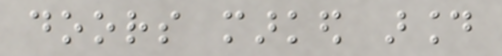doors marked around
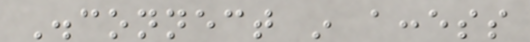Disconnect in access
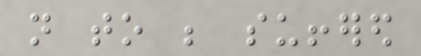not to be suffered
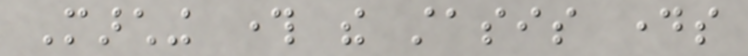Marching through the stasis days
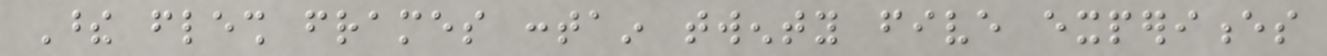These flesh frames contain twenty five experiences
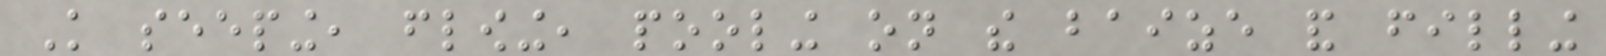Knowledge seeping, flowing, pooling on the baize and filling
